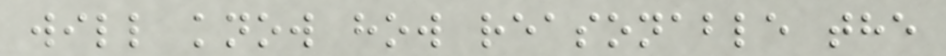will know how reasonable the
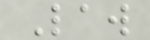Law
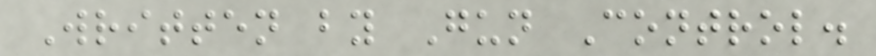Written by Gun Control.
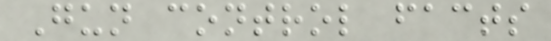Gun control facts
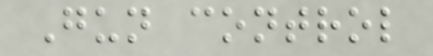Gun control
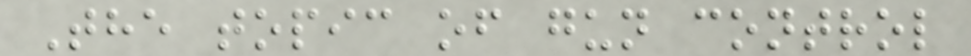The topic of gun control
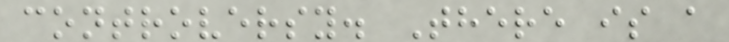controversy. There is a
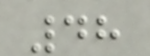48
